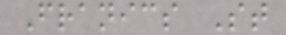Franics St
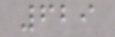629
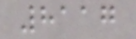8117
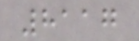8117
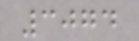3074
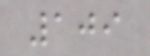109
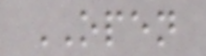OPEN
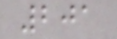201
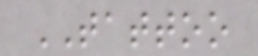TATTOO
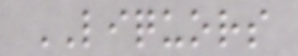LIQUORS
